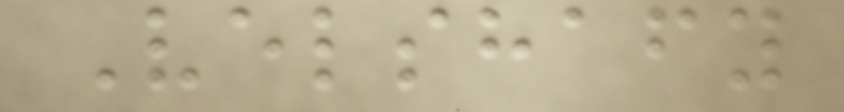Velshafy
